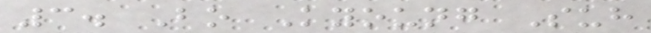3. Bo Kyoung Suh
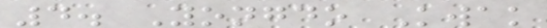4. Yongdo Kwak
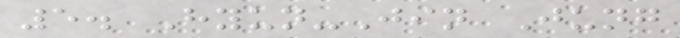5. Hyun-Jin Jung
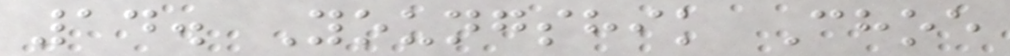14. Youngshik Choe
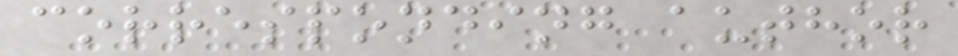corresponding author
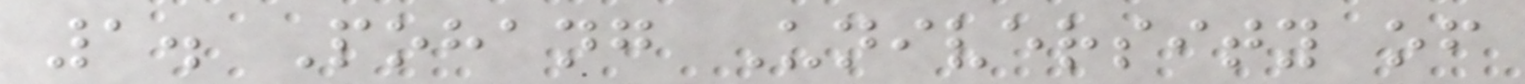1. Pohang University of
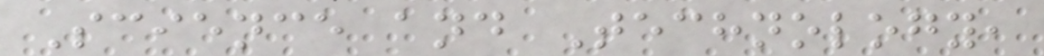Science and Technology,
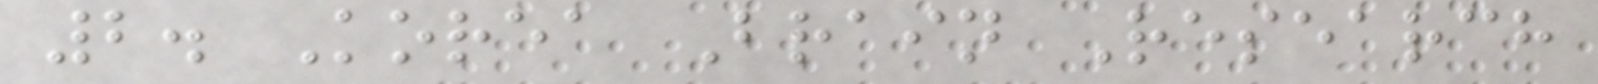2. Korea Brain Research
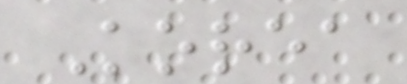Korea
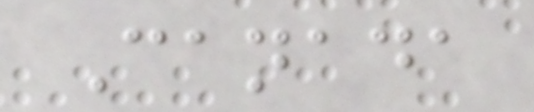Canada
